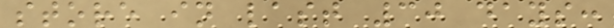store in last 30 days:
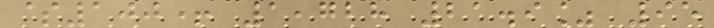$100+ 1,728 21.9% 95
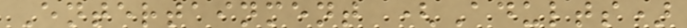Entertainment (Adults)
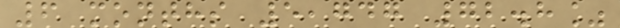6 months 5,747 72.8%
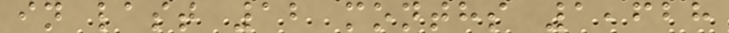in last 12 months 1,628
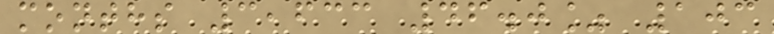months 3,633 46.0% 103
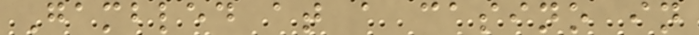Gambled at a casino in
